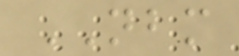NBM
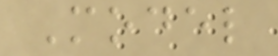Model
